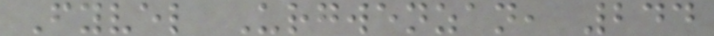Fyvel Urgwenzan, 244
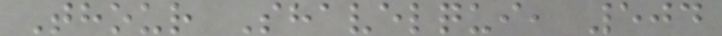Thour Shavelqui, 504
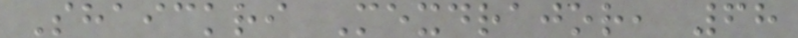Shaickri Mexdrajor, 68
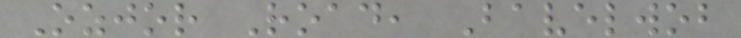Ozjor Road, Bavelwob
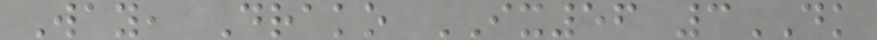Way, Drako IX56 3DK
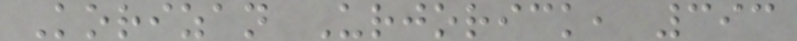Korizan Urjorick, 393
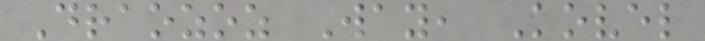Draozoz Way, Kovel
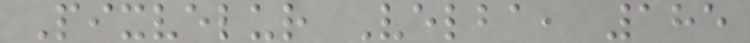Pixvelur Velba, 185
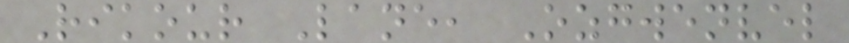Rikour Lane, Ozgwenvel
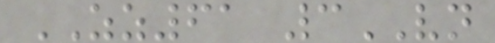ZZ61 3VN
